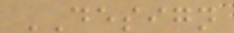DESIGN
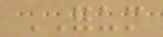FORUM
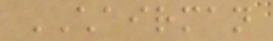CHAIRMAN
